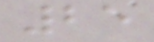25
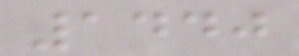1440
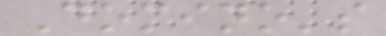Domino's
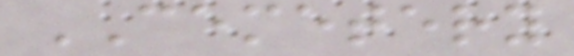CEMETERY
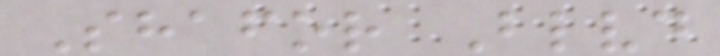Shafor Blvd
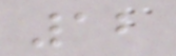12
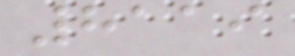8119
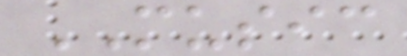MUSIC
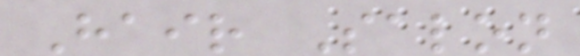Hair Salon
